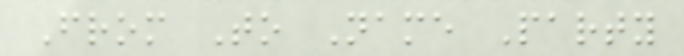From To Name Party
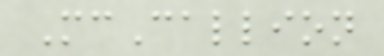McCallion
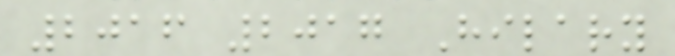2016 2017 Hilary
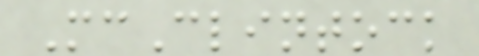McClintock
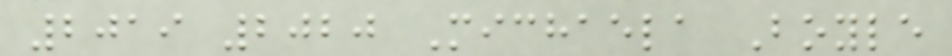2019 2020 Michaela Boyle
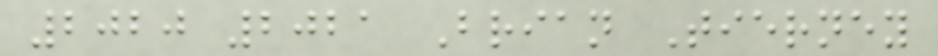2020 2021 Brian Tierney
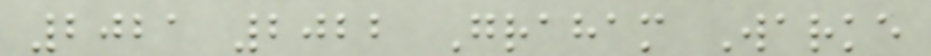2021 2022 Graham Warke
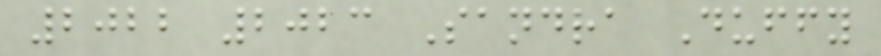2022 2023 Sandra Duffy
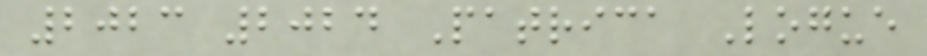2023 2024 Patrica Logue
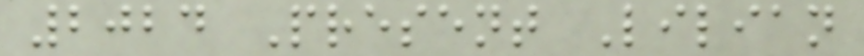2024 Present Lilian
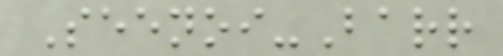Seenoi-Barr
